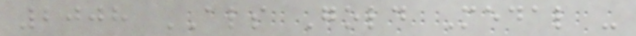2008 ALS Gold Medal -
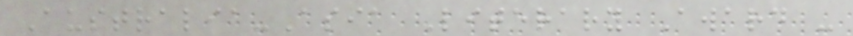Australia-Asia Literary Award -
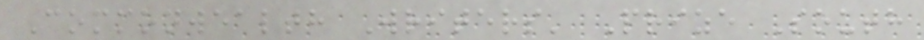Commonwealth Writers' Prize South
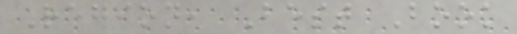Region, Best Book
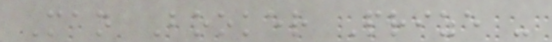Man Booker Prize -
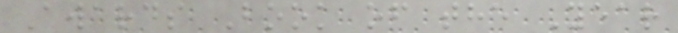Awards Book of the Year
